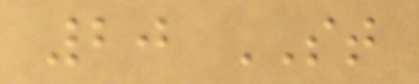20 ST
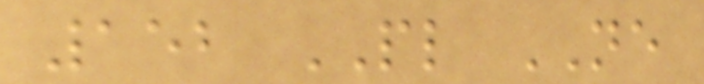152 PL NE
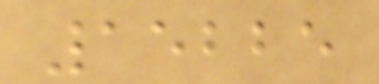15225
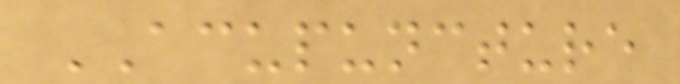ACUPUNCTURE
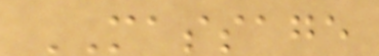MASSAGE
